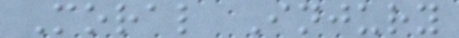Moral Injury
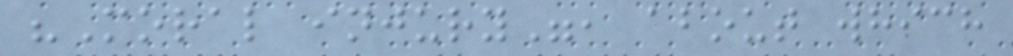"Moral injury", about which
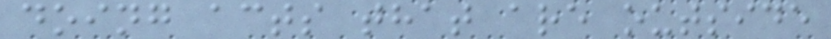doing acts that are outside
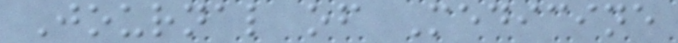Journal of Medicine
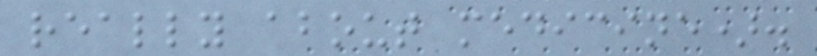really about medicine).
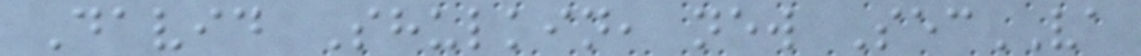David Shulkin, new SecVA
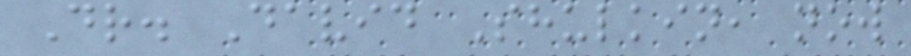Dr. David Shulkin, now
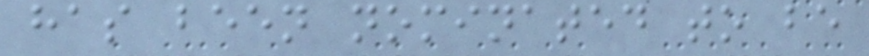has been nominated to be
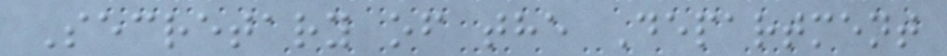Secretary of the Department
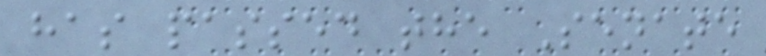has passed the Senate
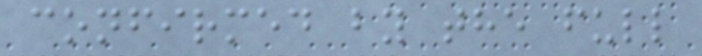confirmed by the full
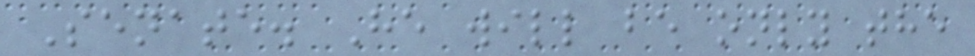Senate. He will be only the
